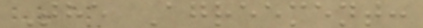The Agreement:
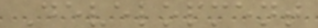Development
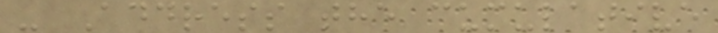- Address the cumulative
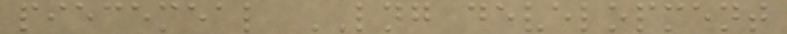piecemeal LNG development
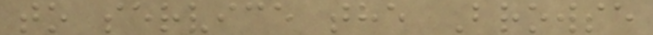to service the Browse
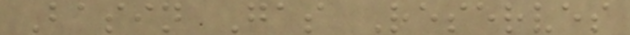Basin Gas Reserves
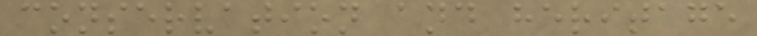conservation and heritage
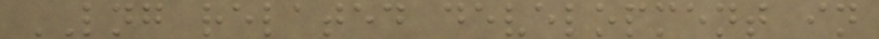LNG related development in
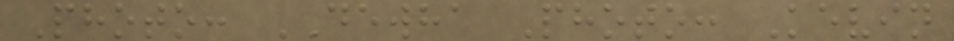Photo: DEWHA Photo: Kevin
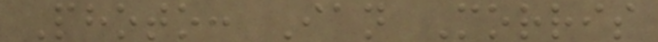Photo: Ian Morris
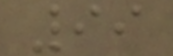99
